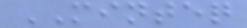MINTEQ
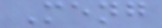Meng
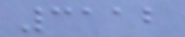3112
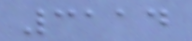3114
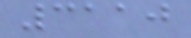3110
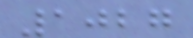1027
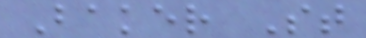Baker St
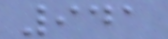941
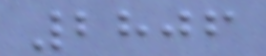2806
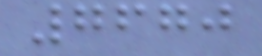7670
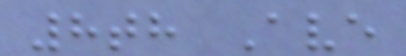8th Ave
